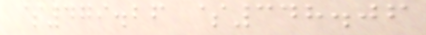$479.26 $348.06
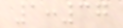1:37
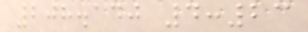208.140 4:23
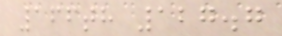166th 127.7
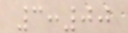3:00
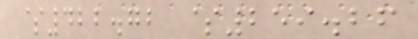$422.72 $259.26
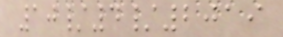10/4/2019
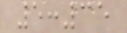5:35
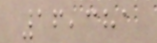16,381
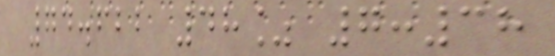74.622 48% 7:38
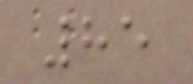85
